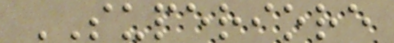SUPERIORE
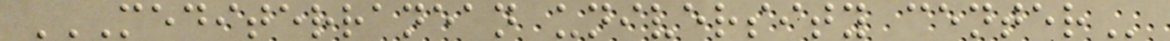MEDITERRANEAN UNIVERSITY CENTER
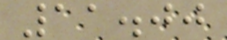11.00
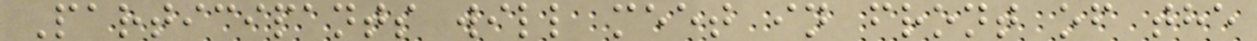Participants will meet in front of the
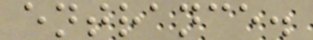entrance.
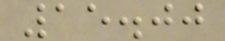15.00
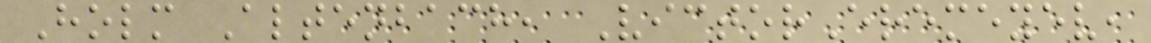Holm Altenbach, VictorEremeyev,
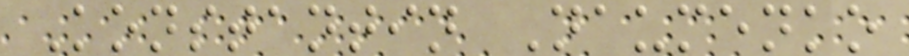Konstantin Naumenko
